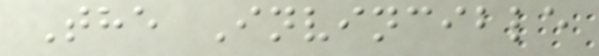The Invincible
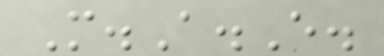M.A.E.
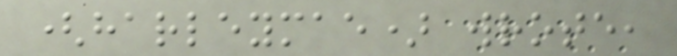(harleymae) wrote,
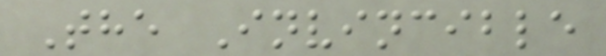The Invincible
